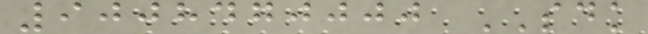9008470000 SDK
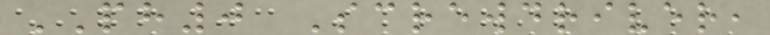PH0 Screwdriver,
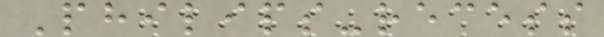Philips-recess
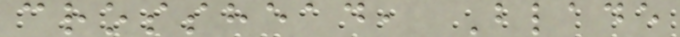crosshead, Blade
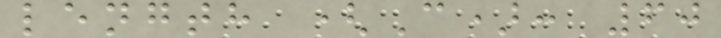length (C): 60
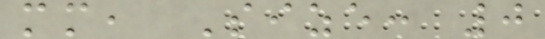mm, Size: 0
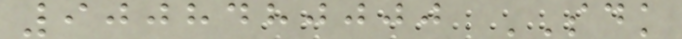9008480000 SDK
